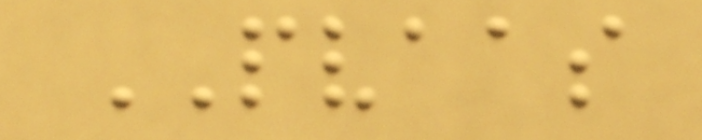PVAAS
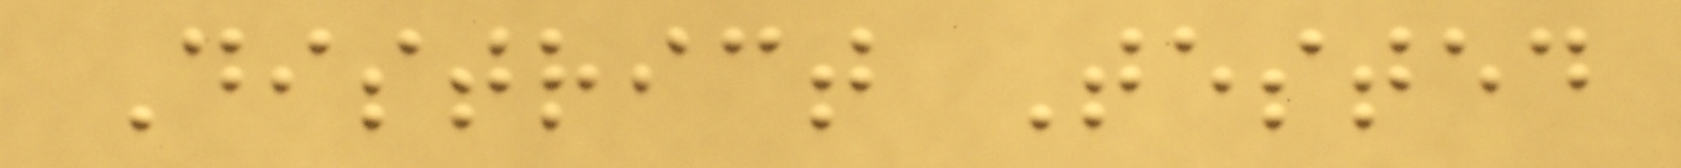District Tested
